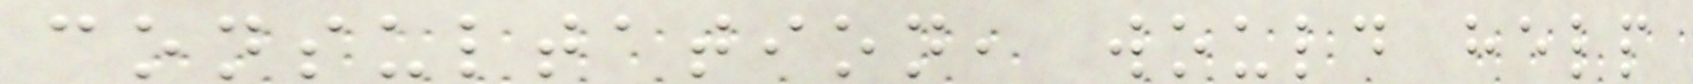consultation, would help
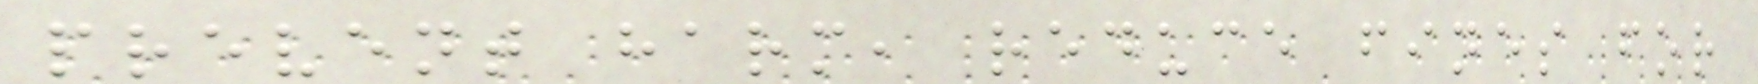prevent harm, reduce fines for
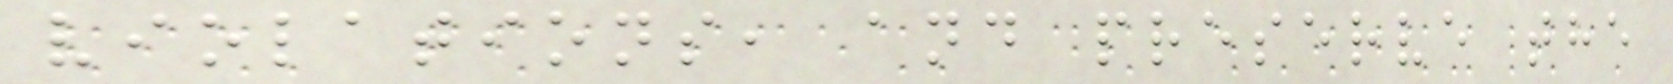violations, and preserve the
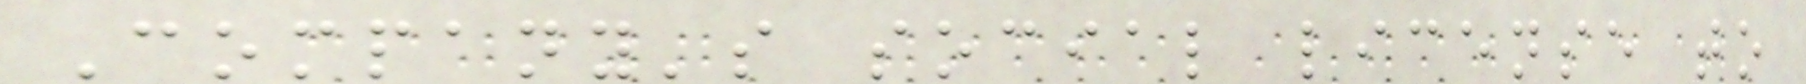Company's social license to
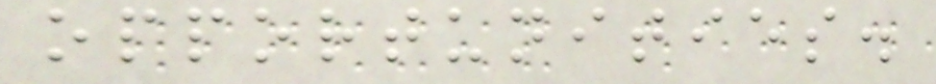opportunities.
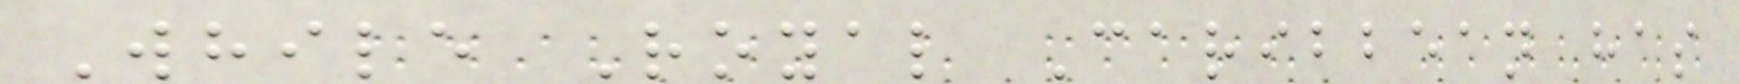While Royal Caribbean has
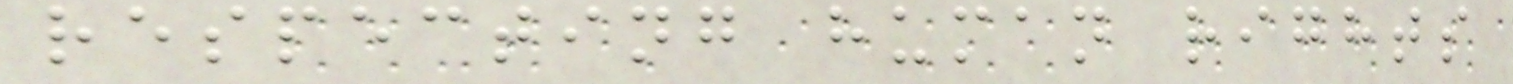respecting human rights
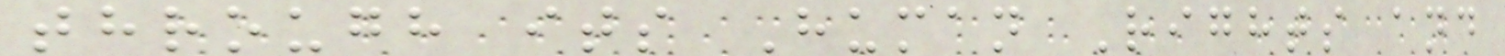through its Human Rights and
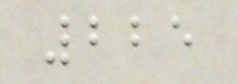225
